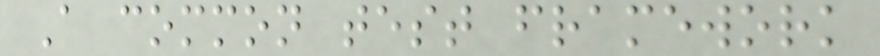A common test framework
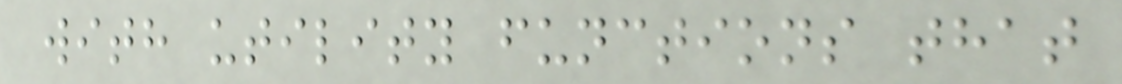with utility functions that
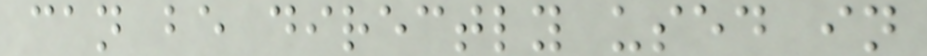can be directly used in
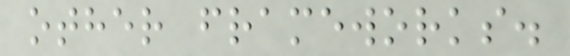other frameworks.
